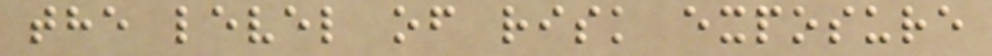the level of risk exposure
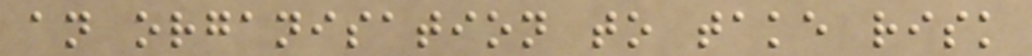an organisation to take risk
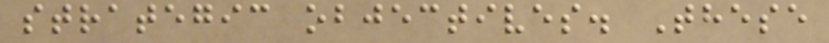strategic objectives. These
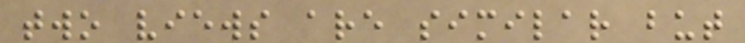two views are similar but
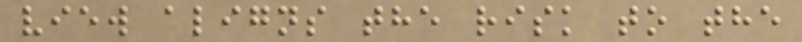view aligns the risk to the
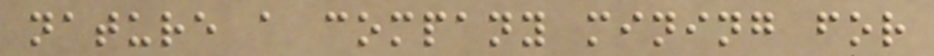nature a company mining for
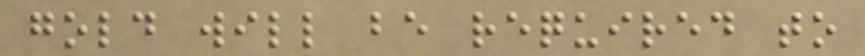gold will be required to
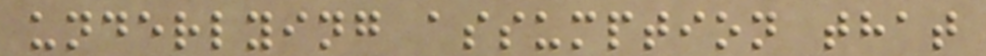underlying assumption that
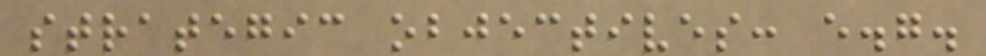strategic objectives: e.g.
